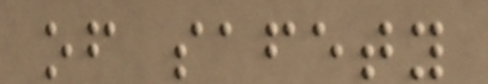of safety
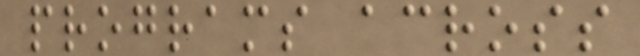programs across
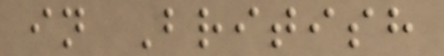in British
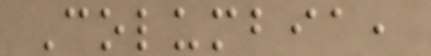Columbia,
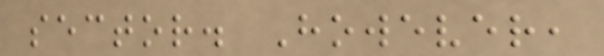sector. However,
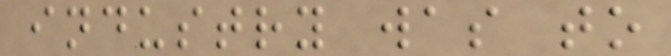industry was to
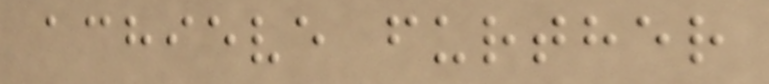achieve further
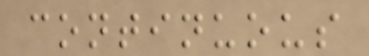continuous
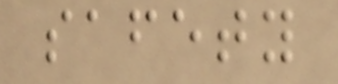safety
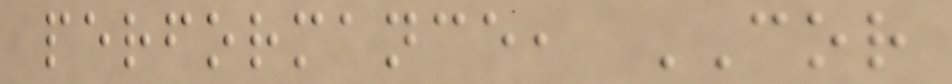performance, COR
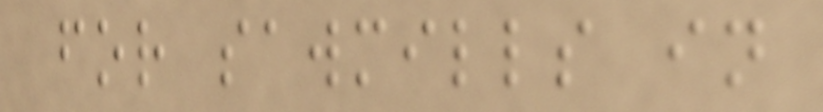for sawmills in
